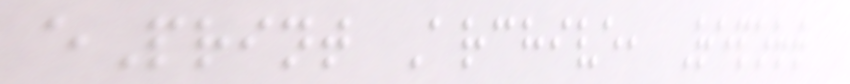ePrint Archive, Report
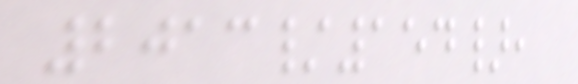2013/154},
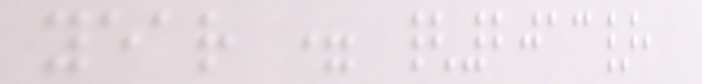year = {2013},
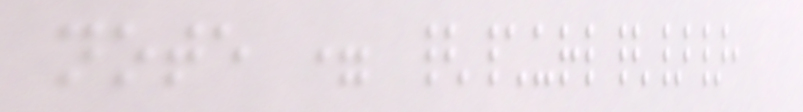note = {\url{}},
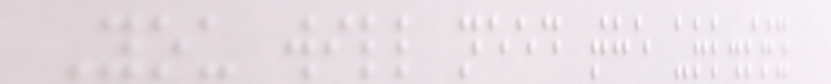You will need the url.sty
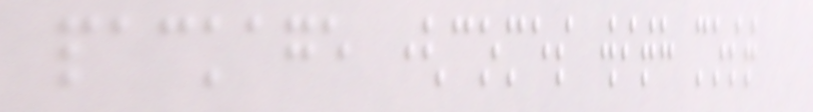package (comes with most
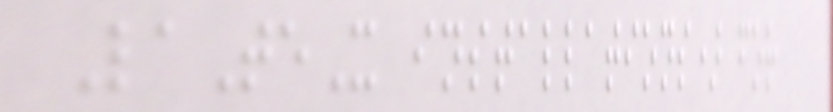LaTeX installations) for
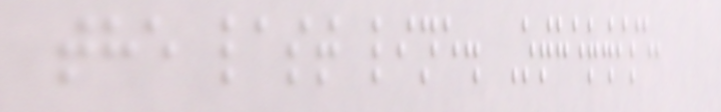the last line. Otherwise,
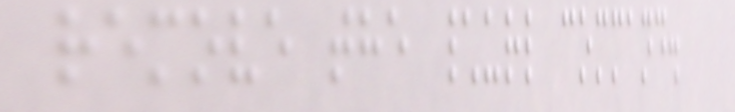remove the \url command.
